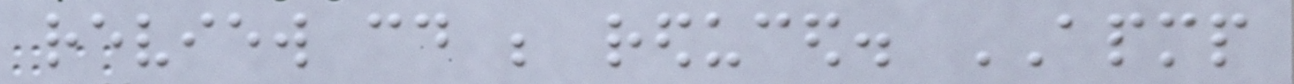review could be reduced. APMP
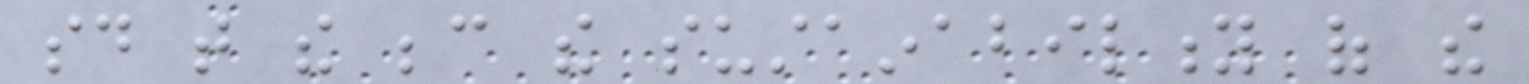said that the because the sustainability of the
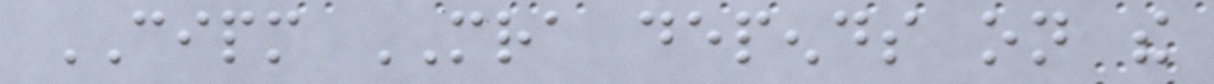CIPM MRA depends on the
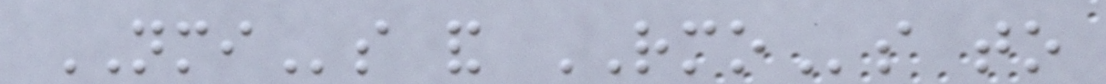NMIs and RMOs to
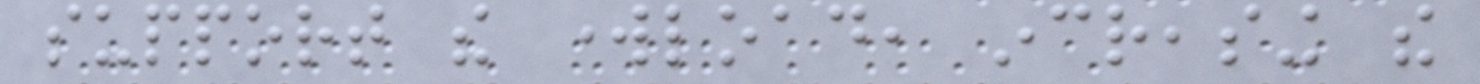support the workload, increasing the
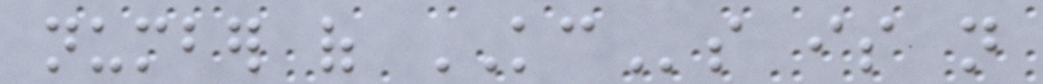number of KCs is not
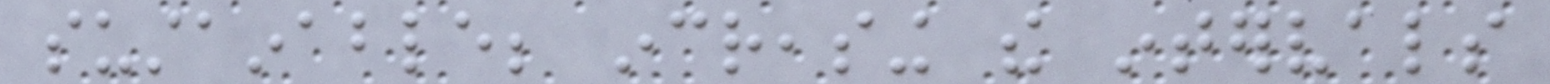sustainable; increasing the intervals
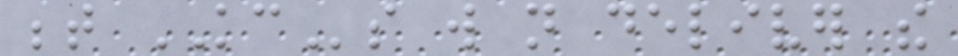between KCs will not deliver the
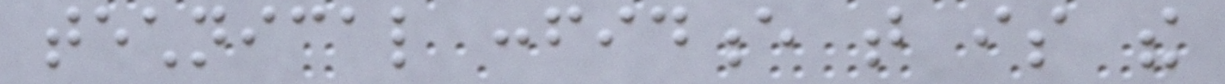technical confidence that is the
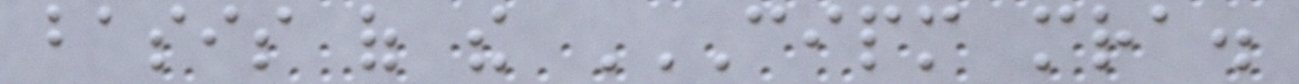basis of the CIPM MRA.
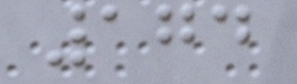174
